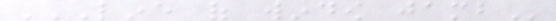LINE OF WINDOW JAMB
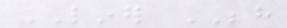LINER BEHIND
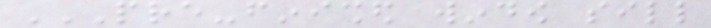PRE-FINISHED WINDOW SILL
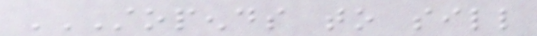STOPENDS TO SILL
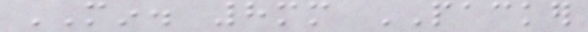MIN. 8mm PACKER
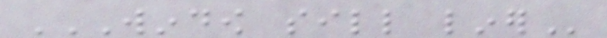WINDOW SILL LINER
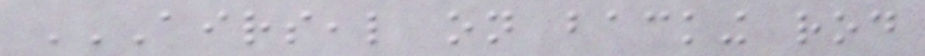AIRSEAL ON BACKING ROD
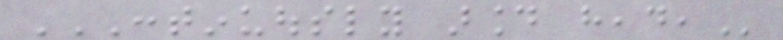CONTINUOUSLY AROUND HEAD,
